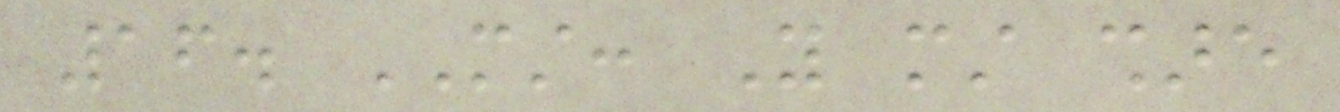16. MUST: You must share
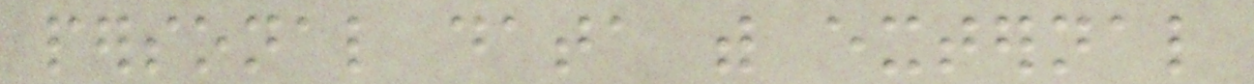personal data with external
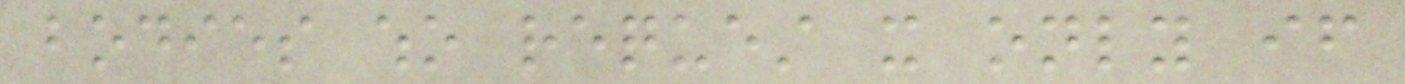bodies who request it only if
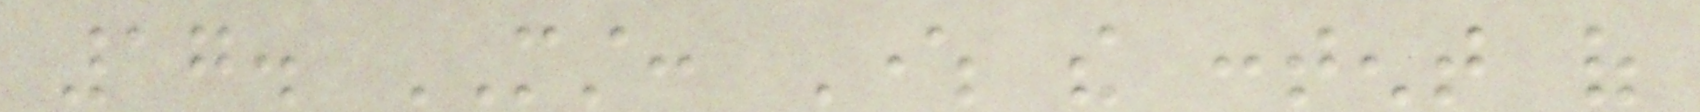17. MUST: Where the content of
